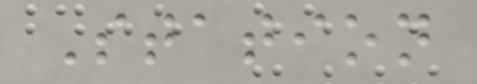Station
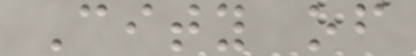City of
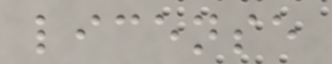license
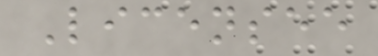Licensee
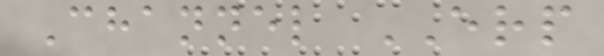Channel ERP
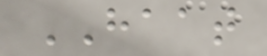HAAT
